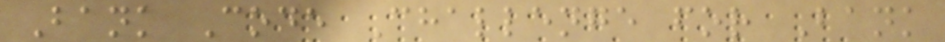Bank Code Challenge for Bank
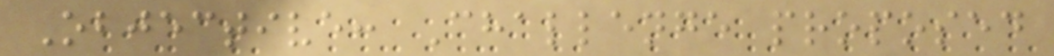Objective: Challenge proposed
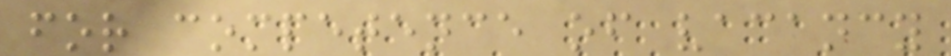for competence of vacancy
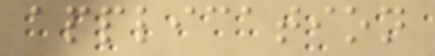application
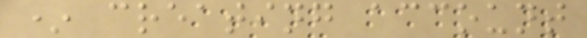* creating account
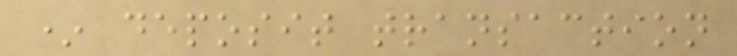* deposit transaction
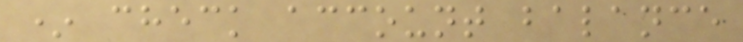* check account balance
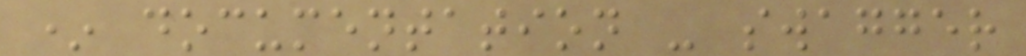* documentation - swagger
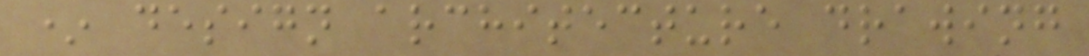* design architecture drawing
